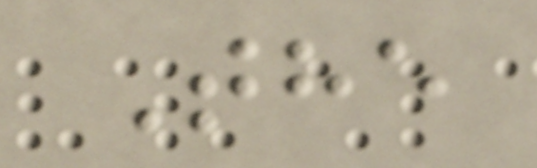The
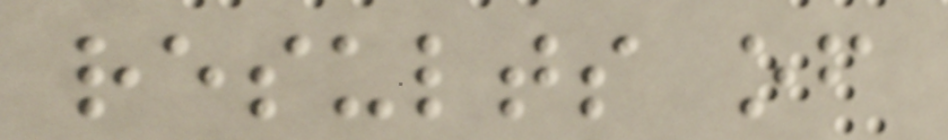results of
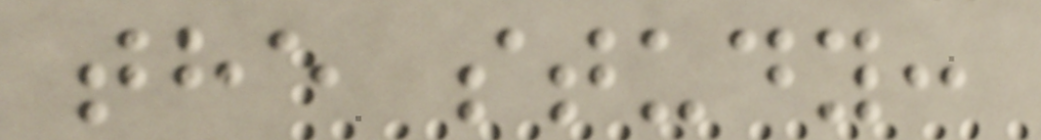the study:
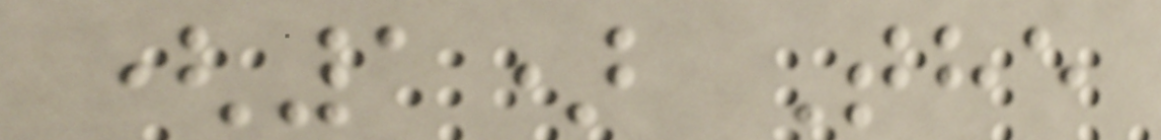(1) The
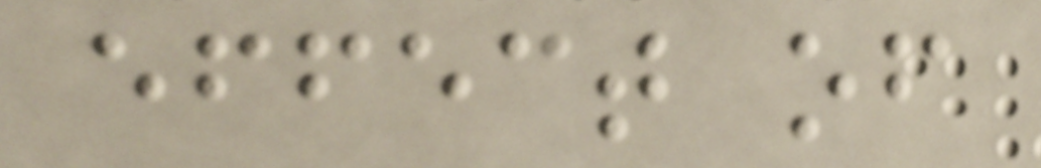effect of
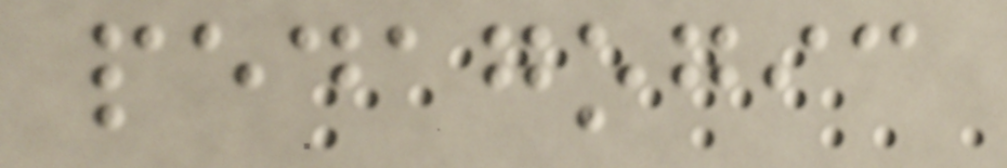pedagogic
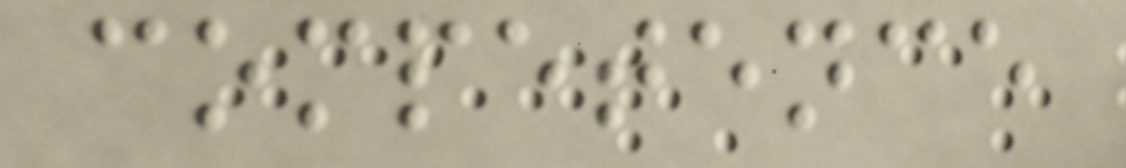competence
